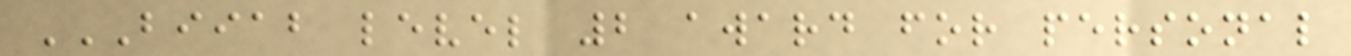BIIAB LEVEL 2 AWARD FOR PERSONAL
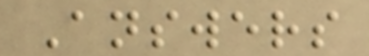Answers
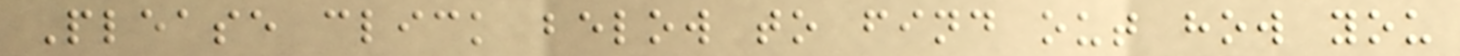Please click below to find out how you
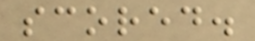scored.
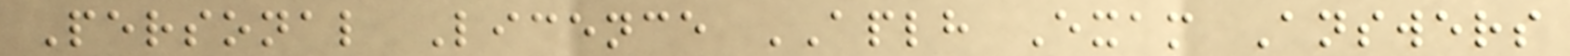Personal Licence APLH Exam Answers
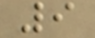9
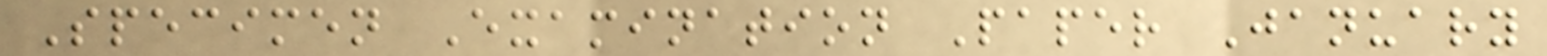Specimen Examination Paper January
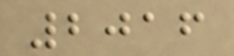2016
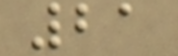21
